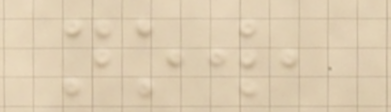now,
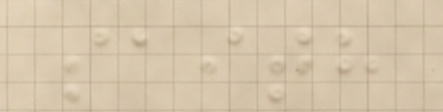saith
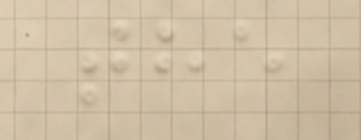the
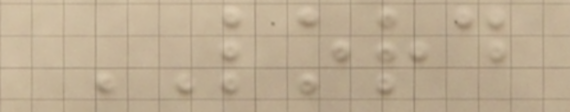LORD
